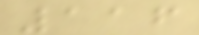116
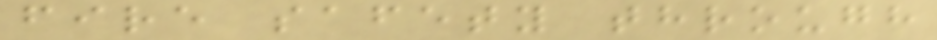fire safety through
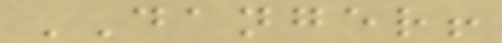DANGER!
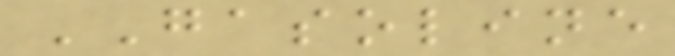GASOLINE
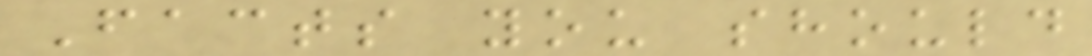Facts you should
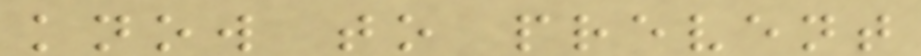know to prevent
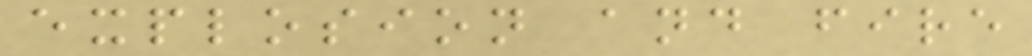explosion and fire
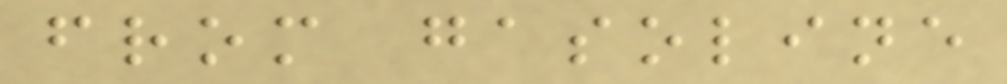from gasoline
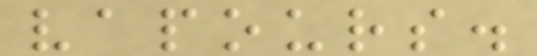vapours.
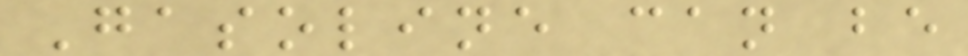Gasoline can be
